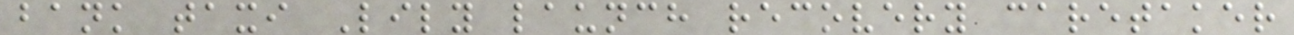bank taxi Lily launch recovery caretaker
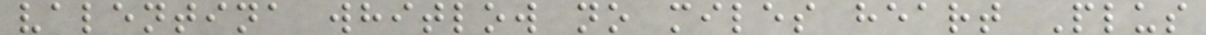valentina whitlow no miles heart Plus
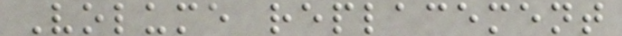Volume replacement
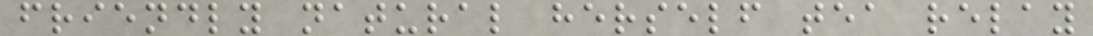friendly natural herself tea relay
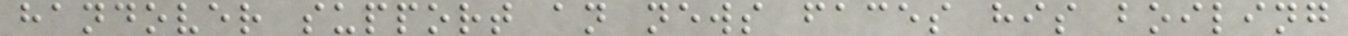handover support an news faces his boiling
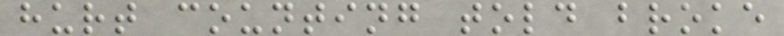hurt counting told broke
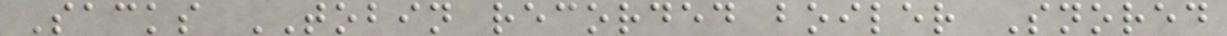Sacks TOBIN recorded boiler Snored
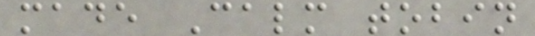made Calm tobin
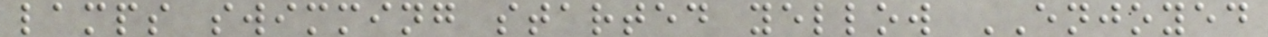lamps swimming started yellow ENJOYED
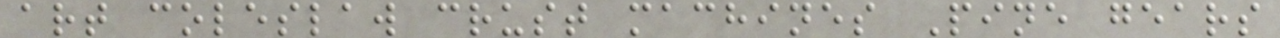art coleslaw crust machines Pine gears
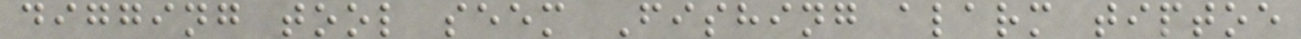digging tool seem Fishing alarm tiptoe
